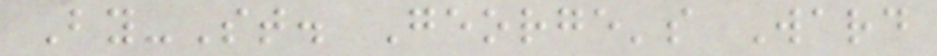By-St. George's Ward
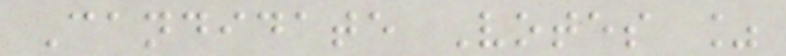Candidate Votes %
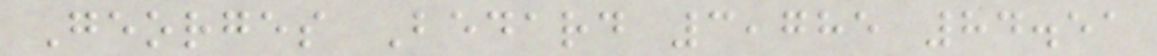Georges Bedard 3,785 84.51
